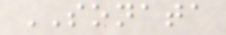SONATA
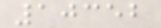10352
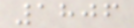1806
